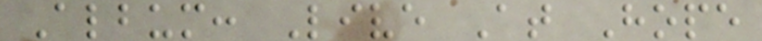Album: Live At Hope
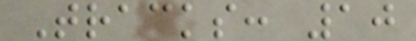Tracks: 10
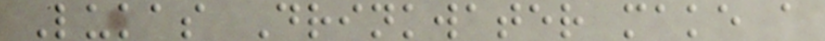Lukas Drinkwater make a
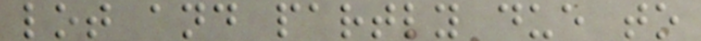lot and partly due to
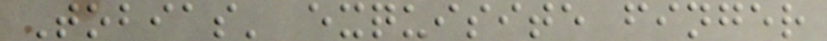Tobias' exquisite finger
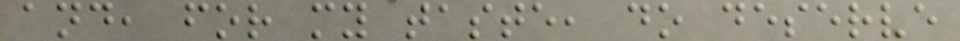and, for my taste, do deserve
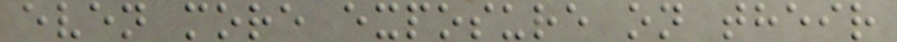even more exposure on their
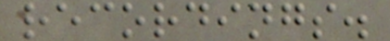recordings.
